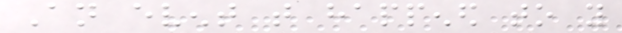An event that happened to you
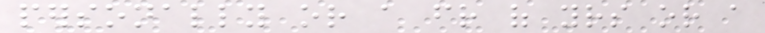personally or a friend of yours or a
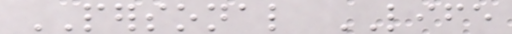PERSONAL LIFE
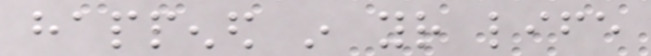happened in your life
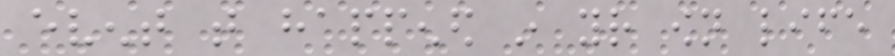event that happened in your own life
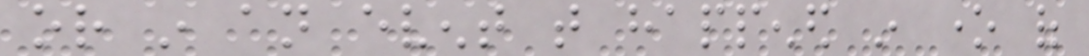or in an event that happened in one of
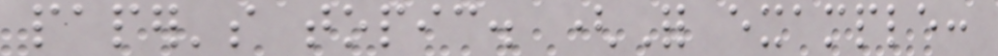paper's topic. (For example:
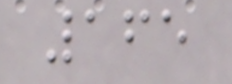165
